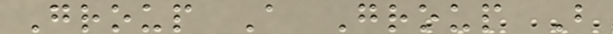Group A Group B
